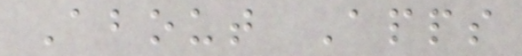About Apps
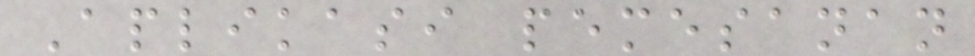Aplikasi pemesanan
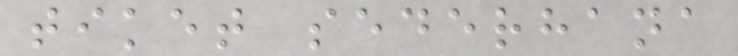tiket sederhana
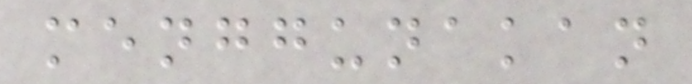menggunakan
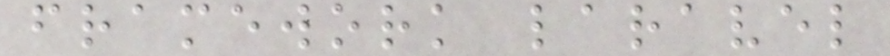framework laravel
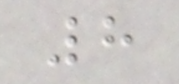8
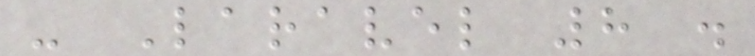- Laravel 8 .
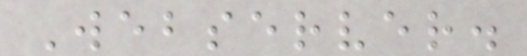Webserver.
